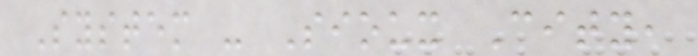System - Sioux City,
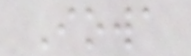Iowa
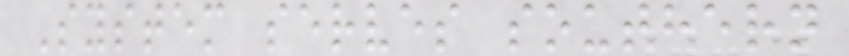System serves southern
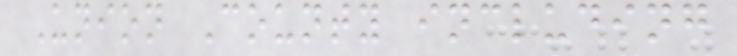Union County including
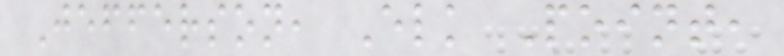Jefferson, Elk Point,
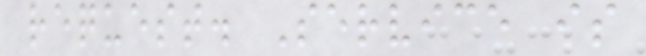request. Service is
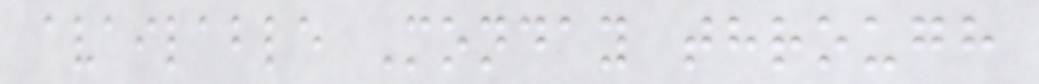available Monday through
